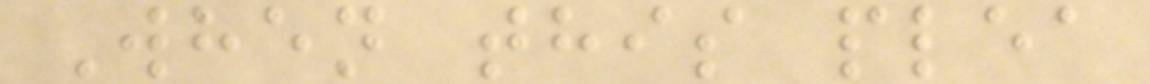When this plea
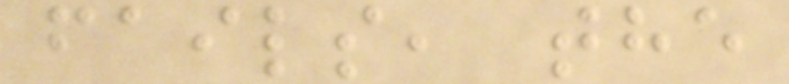fails, the
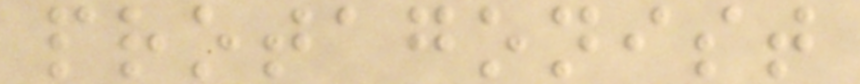protagonist
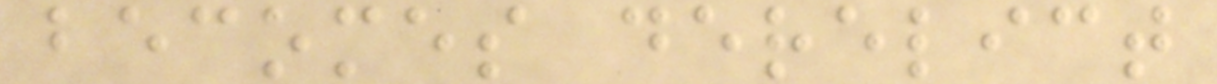becomes derelict
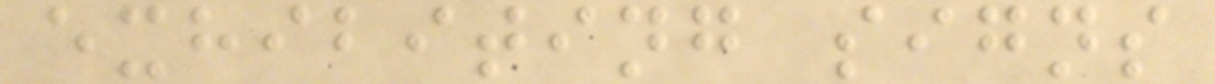exhibiting signs
